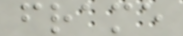frame
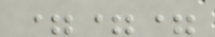===
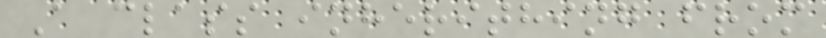A class inherithing from
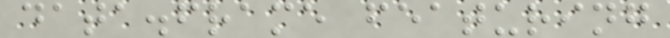data.frame featuring
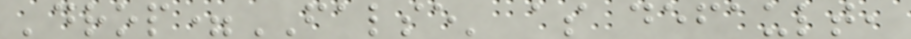'drop=FALSE' as default,
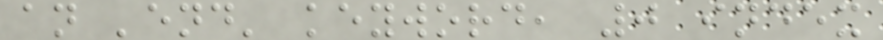an 'end' keyword, 0 index
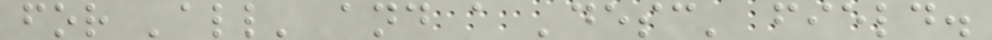for 'all' and a 'desc' field.
